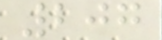207
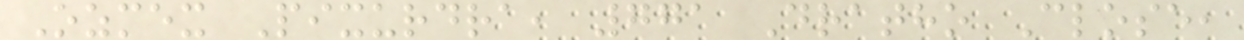Ozmex Pixurdra, 771 Dratho Close,
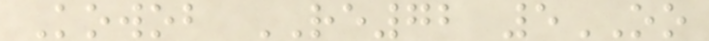Kowob RE72 5OO
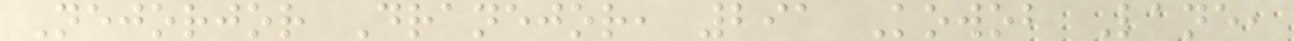Nejorjor Dranejor, 291 Kowob Lane,
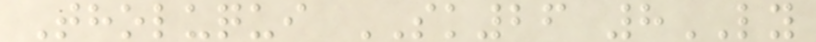Tholuqui SK26 8LY
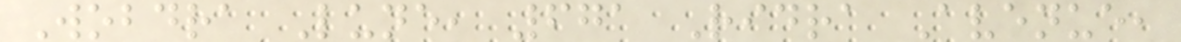Wobdra Lune, 671 Ridra Avenue,
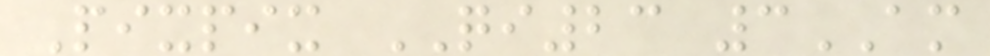Pixpix QI23 3AM
